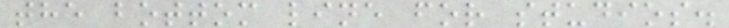the bottom line for studios.
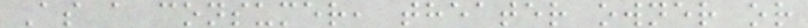As a consumer, theater owner or
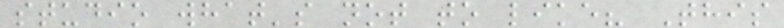studio what's not to like? This
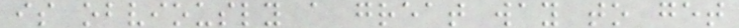is obviously a great way to get
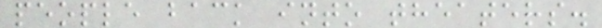people back into theaters.
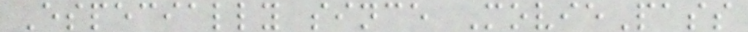Especially since MoviePass
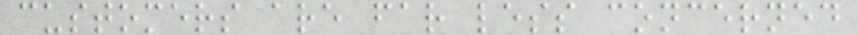customers are far less concerned
